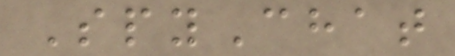SpyChat
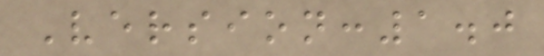Version:1.0
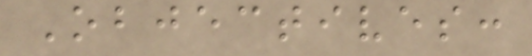Objectives:
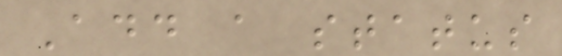Add a status
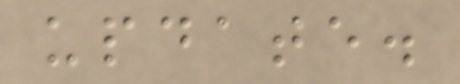update.
